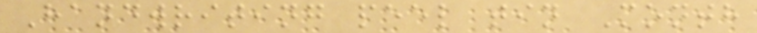Handwriting peel tin Month
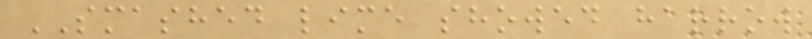SMASHED lime showed harrow
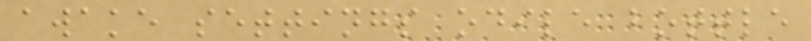awake settings odile bottle
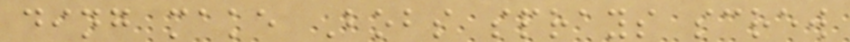ding make Bobs sprays screw
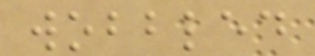wobbled
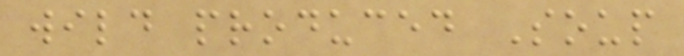wild produced Soup
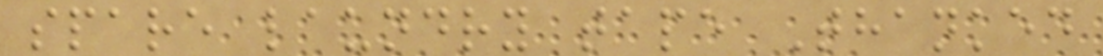spare laundry tape Thanked
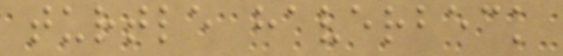turtle haverbeck
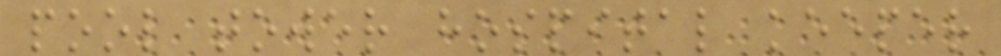pool tower hospital keeper
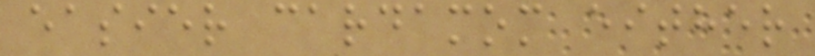easier cardamom either
